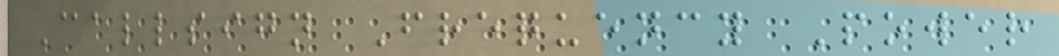Callsign Frequency Power
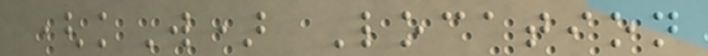(kW) Location
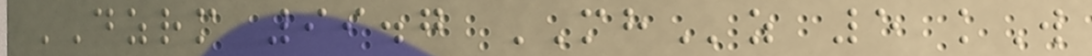DZRM 99.7 MHz 5 kW
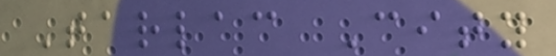Tarlac City
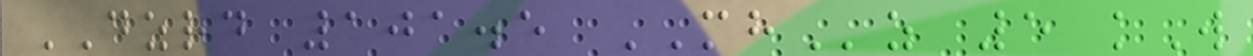DZRD 101.5 MHz 5 kW
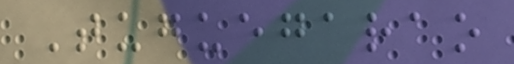Tuguegarao
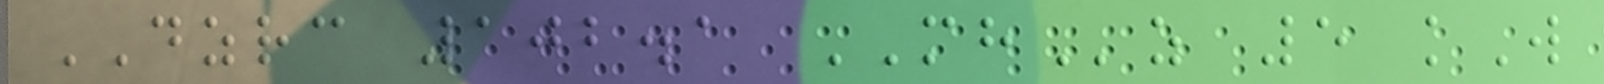DZRC 102.1 MHz 5 kW
